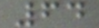64
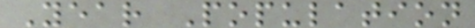Year Population
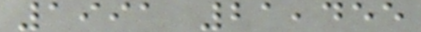1991 21,455
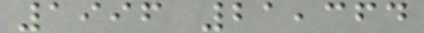1996 21,364
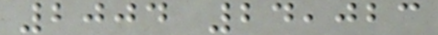2004 24,023
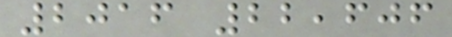2016 22,606
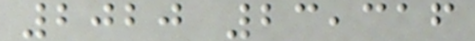2020 23,316
